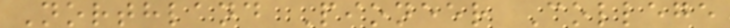Northland Pioneer College
